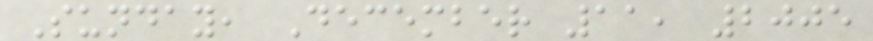Sunday, December 11, 2005
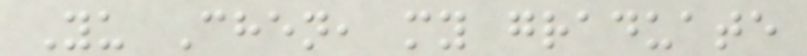Yu Chen, my graduate
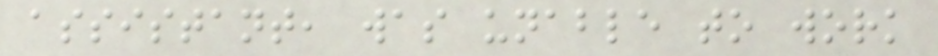assistant, was unable to work
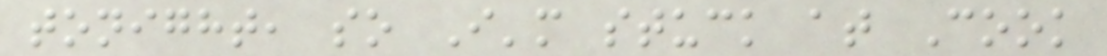tonight, so I'm stuck at Cook
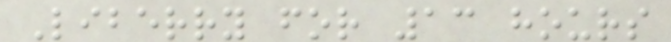Liberry for 13 hours
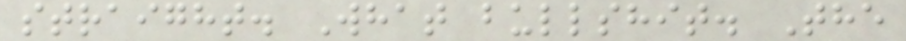straight. What bullshit. The
